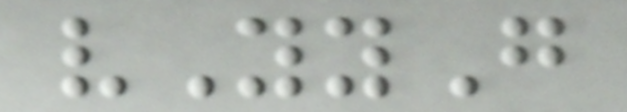vYyG
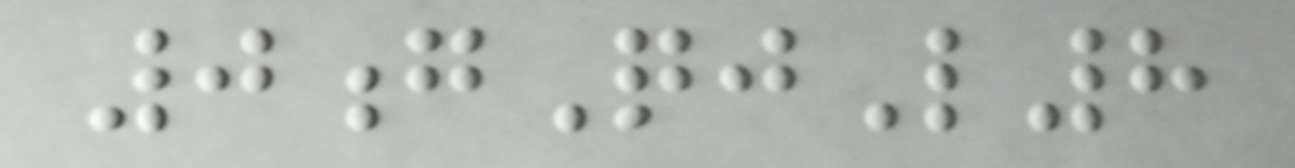0gQjL8
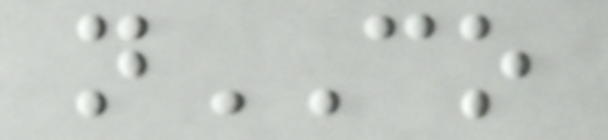nCO
